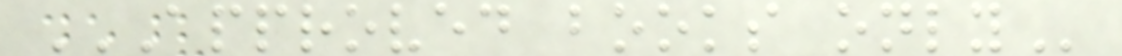APPROVED BOOKS ONLY
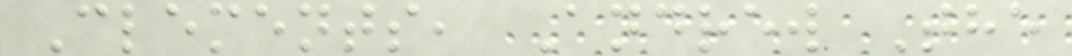Clements, Andrew The
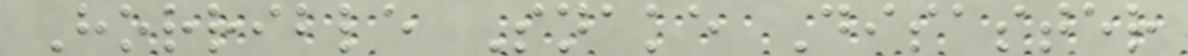Horrible Snake Disaster
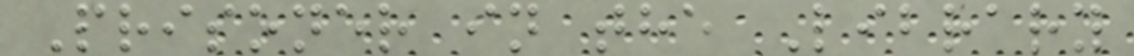Prisoner in the Library
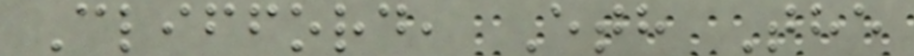Clifford, Eth The
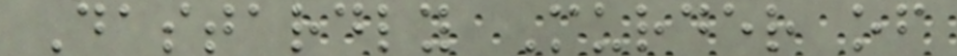Dastardly Murder of
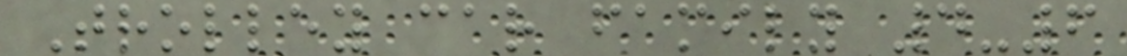Trolley car family 4-6
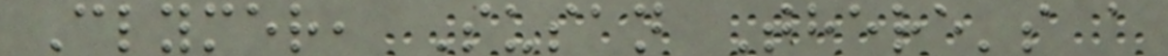Clymer, Susan There's a
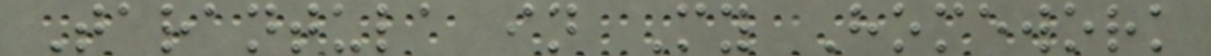Tarantula in My Homework
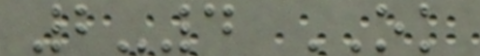2-4 OK
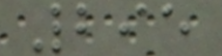295
